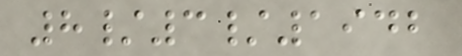8/3/1942
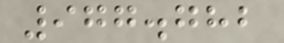977.782
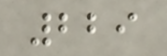229
